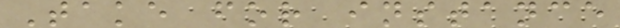Take for instance
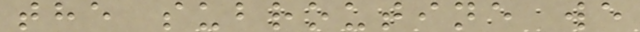the subroutine we
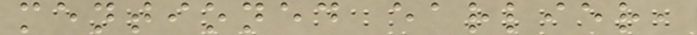mentioned earlier,
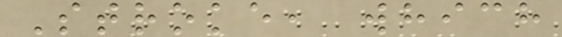Stroke, which
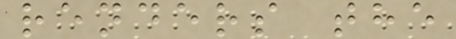renders the
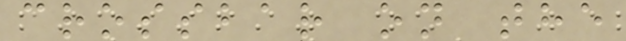crossbar on the
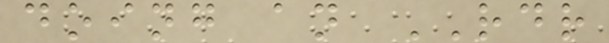doing an RDR
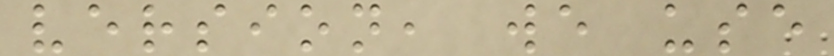version, we use
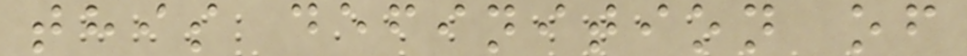this definition of
